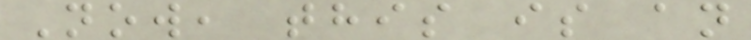Now, this is an
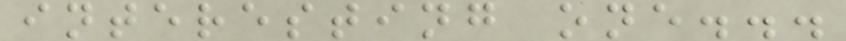interesting one...
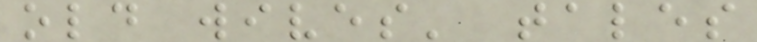old wives' tales
